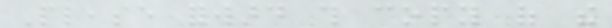Please forward this copy of the
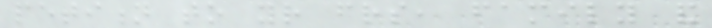petition to your friends, family and
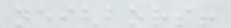neighbors!
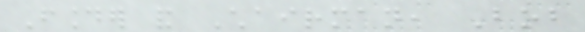Founder and Chairman, Bob
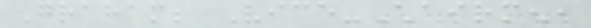Graham; Vice-Chairmen,
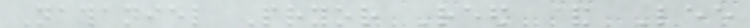Nathaniel Pryor Reed & Lee
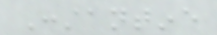Constantine
